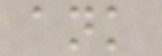ank
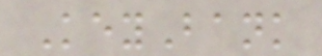KeyBank
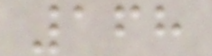168
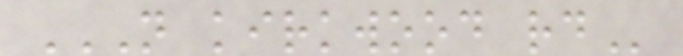N KIRKWOOD RD
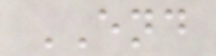END
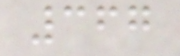367
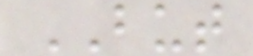BUT
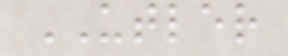UTLER
